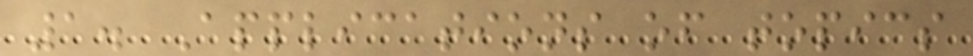1. Applications of topics
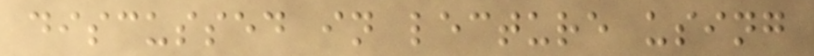discussed in lecture using
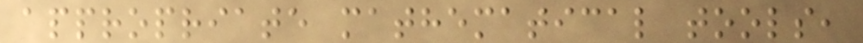appropriate mathematical tools,
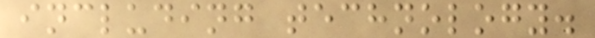including technology.
